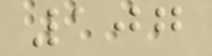107
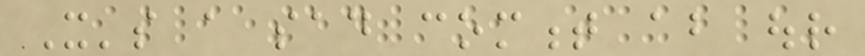It's a sad comment about our
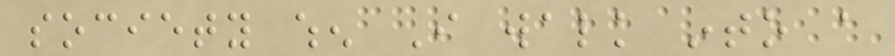society when I walk into a
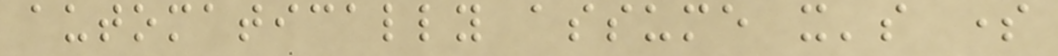automatically assume it's some
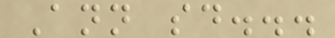Ann said...
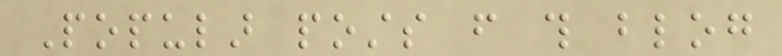Popular posts from this blog
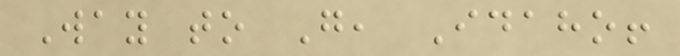Way to Go, Idaho!
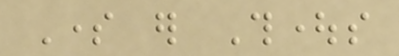Some er Thoughts
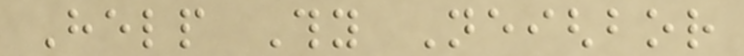Help Thy Neighbor
